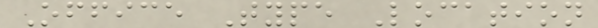Office Type Location
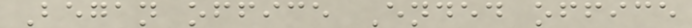Began office Ended office
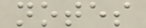notes
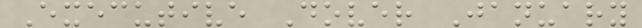Executive Dover January
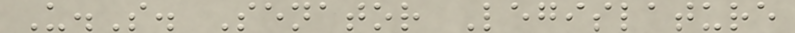U.S. Senator Legislature
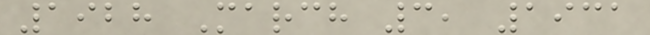1928 March 3, 1931
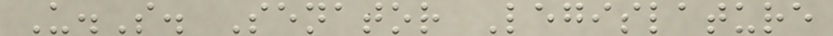U.S. Senator Legislature
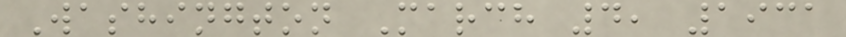Washington March 4, 1931
